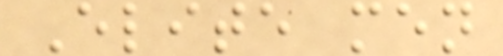Elite men
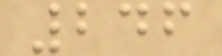246
